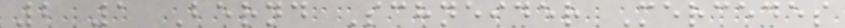2 1 Bernd Schneider Mercedes
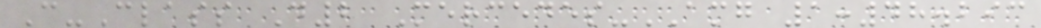C-Class D2 Mercedes-AMG 1:48.293
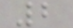2
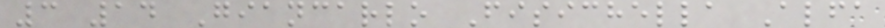3 14 Giancarlo Fisichella Alfa
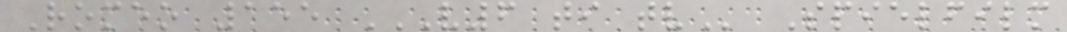Romeo 155 V6 TI TV Spielfilm
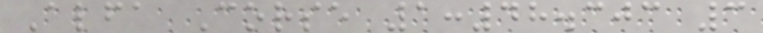Alfa Corse 1:48.303 3
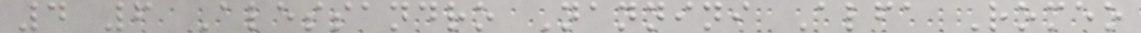4 6 Alessandro Nannini Alfa Romeo
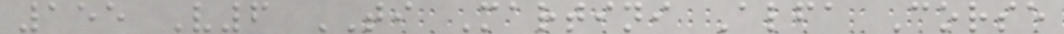155 V6 TI Martini Alfa Corse
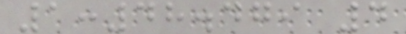1:48.479 4
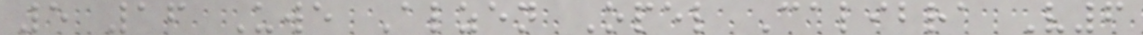5 16 Uwe Alzen Opel Calibra V6
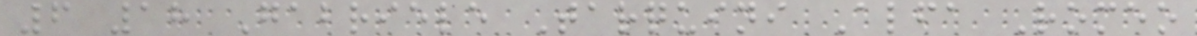6 18 Gabriele Tarquini Alfa Romeo
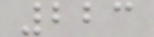223
